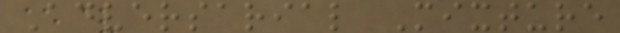Adversarial Mixture
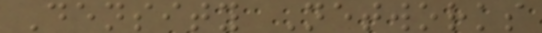Density Networks
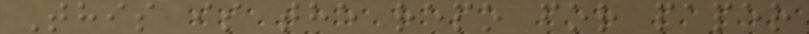This is the repo for paper
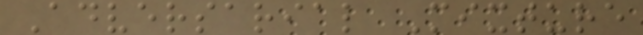Adversarial Mixture
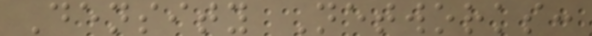Density Networks:
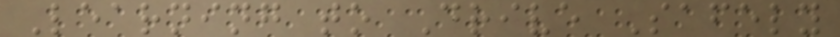Learning to Drive Safely
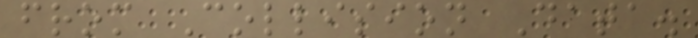from Collision Data.
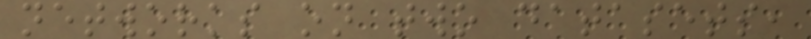networks on two datasets,
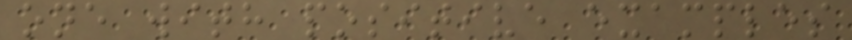one with positive examples
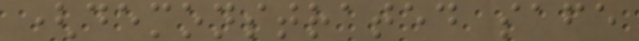(demonstrated safe
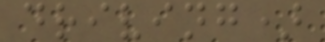driving)
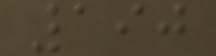190
